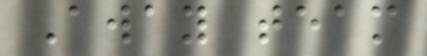Away team
